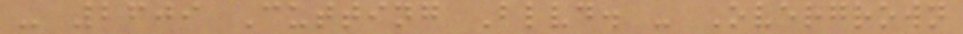- 2609 Cutting Blvd. - Overgrown
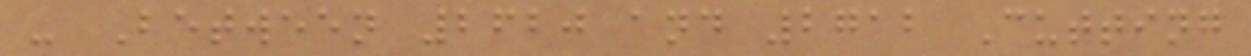- Between 2620 and 2712 Cutting
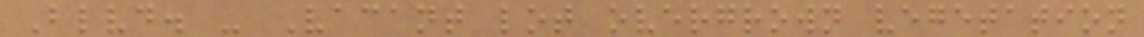Blvd. - Vacant lot overgrown vegetation
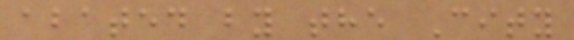abated by the City
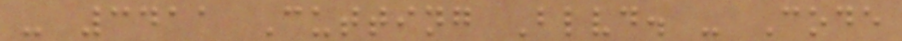- 3411 Cutting Blvd. - Code
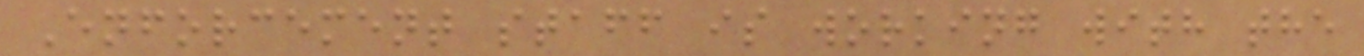Enforcement staff is working with the
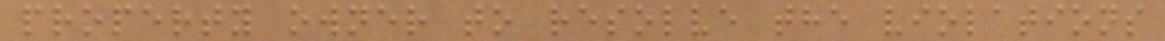property owner to resolve the violations
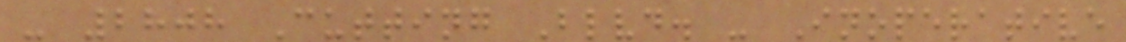- 2808 Cutting Blvd. - Inoperative
